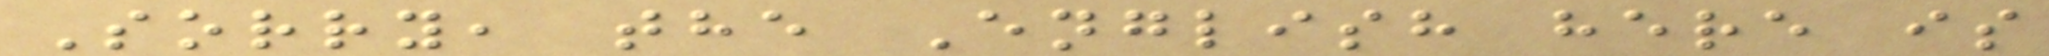Sorry, the English here is
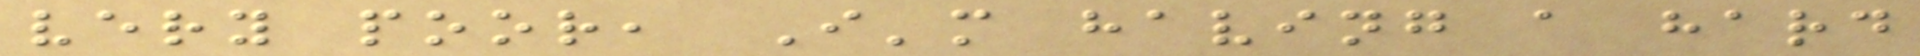very poor, I'm having a hard
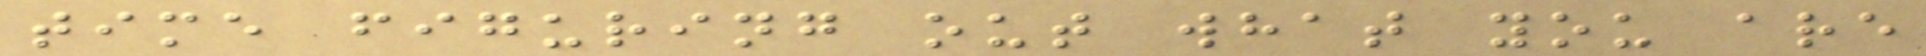time figuring out what you are
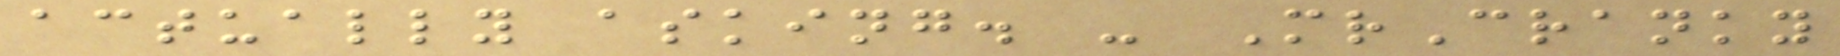actually asking. - MrCranky
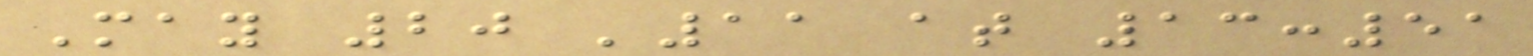May 20 '11 at 13:51
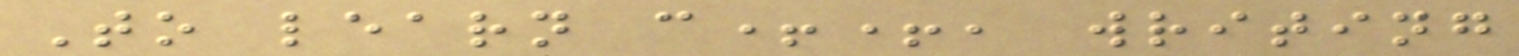To learn c++, writing
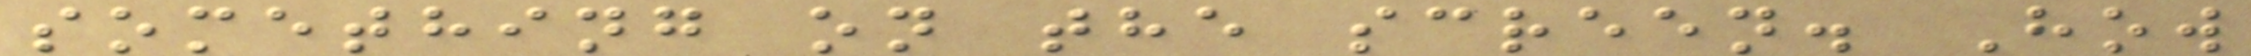something on the screen. How
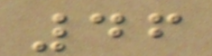46
